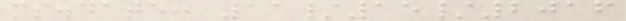ms.date: 11/15/2016
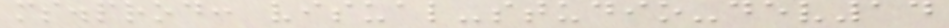ms.prod: visual-studio-dev14
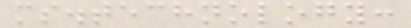ms.technology:
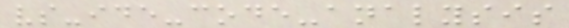vs-ide-code-analysis
